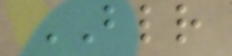BLR
